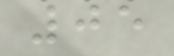05
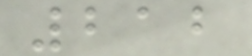212
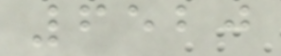6520
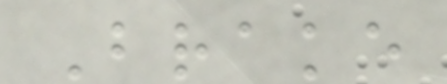Brake
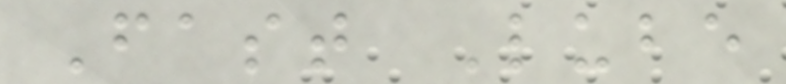Fast Lube
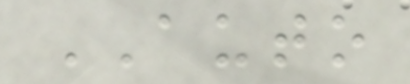AUTO
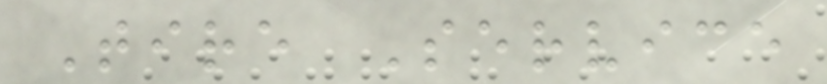Tire Service
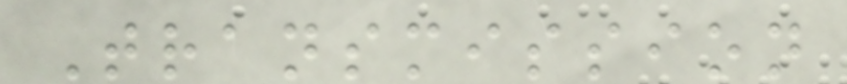Transmission
